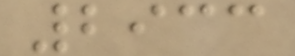2933
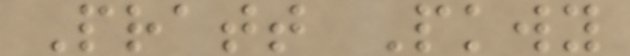Pratt Pkwy
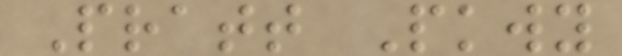Pratt Pkwy
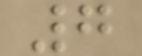7
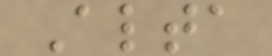Alta
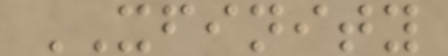XFINITY
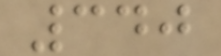340
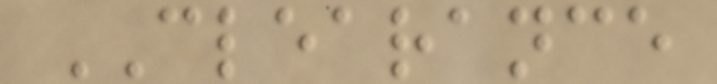CLEARANCE
